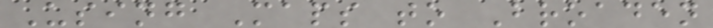Using Maps to Broaden
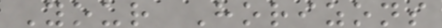Your Horizons
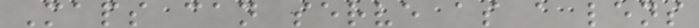Maps can serve as a lens
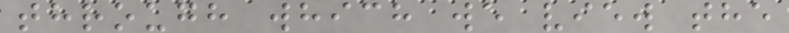through which we view the
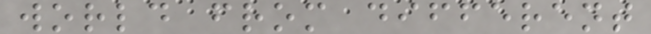world from different
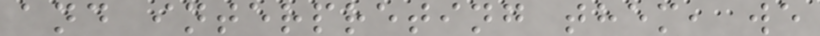and interpreting them, we
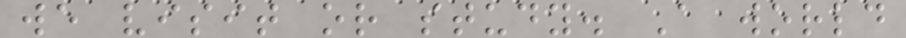we visit or study. A world
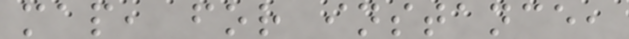map, for instance,
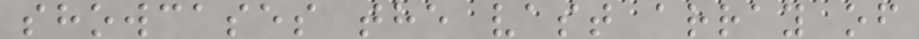showcases the vast array of
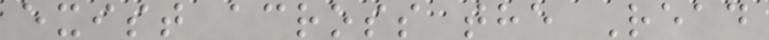exist across the Read
